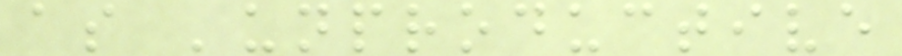as 'unproductive
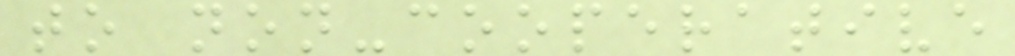to non-cooperative
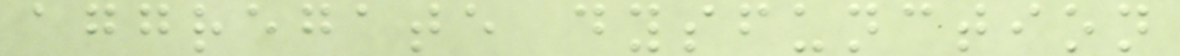aggregate dysfunction
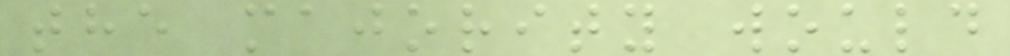the majority would
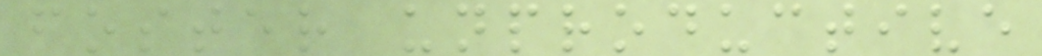foster unproductive
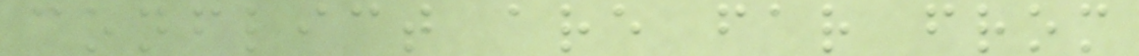conflict are far from
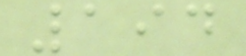194
